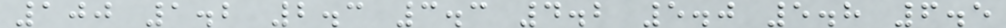100 1.2 2.3 3.3 4.2 5.0 5.8 6.5
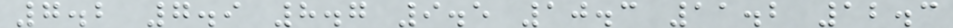7.2 7.9 8.7 9.5 10.3 11.2 12.3
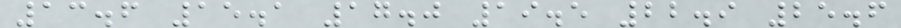13.6 15.1 17.0 19.5 22.9 25.6
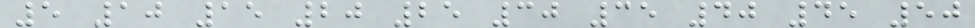5 10 15 20 25 30 35 40 45 50
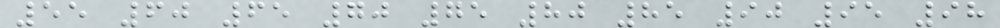55 60 65 70 75 80 85 90 95 98
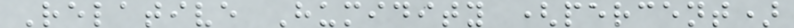Relative Humidity (percent)
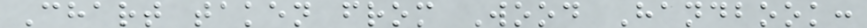Chart taken from Wood Handbook:
